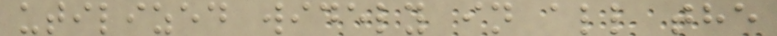utilized widely in all the
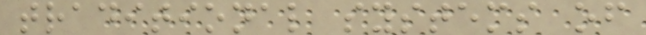traditional systems of
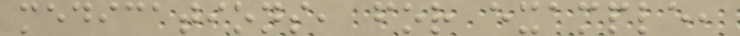medications, for example,
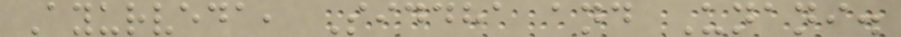Ayurveda, Siddha and Unani.
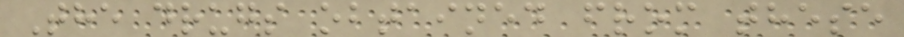The drugs obtained from these
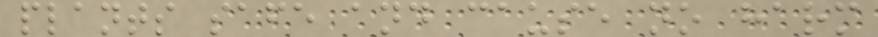plants safe and cause no harm
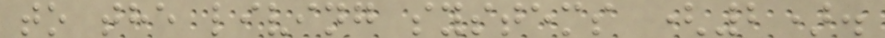to the living systems (2).
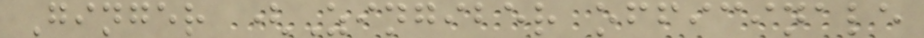Ginger (Zingiber officinale
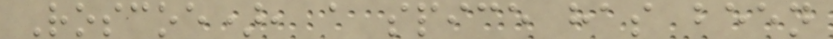Roscoe), a spice has been
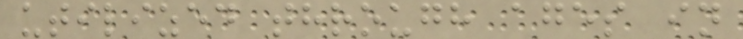utilized through ages in
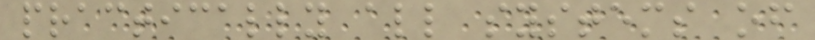practically all systems of
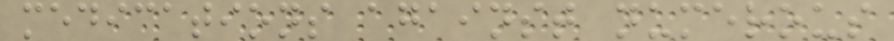medications against numerous
